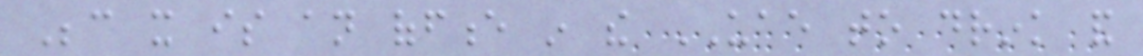Because it is an offence in the UAE to drink and
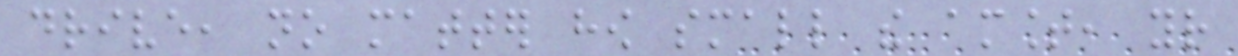drive, no matter how small the amount, your
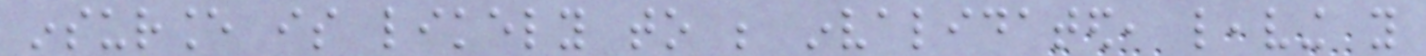insurance is likely to be invalidated, leaving you
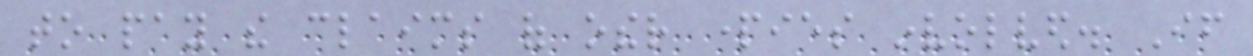to pay the claims of other parties involved. If
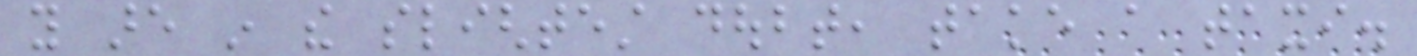you are in the slightest doubt, take a taxi.
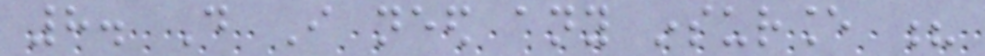8. Do I need any insurance ?
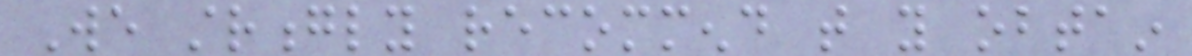We strongly recommend that you obtain
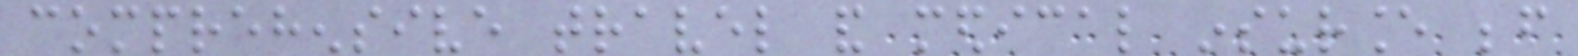comprehensive travel and medical insurance before
